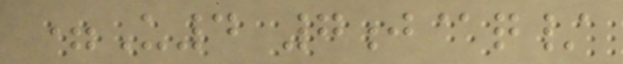=U4 7j@q/
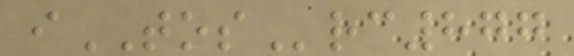iTOSrc877
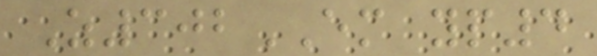Z302EM yp4
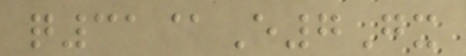q31@E7Gx
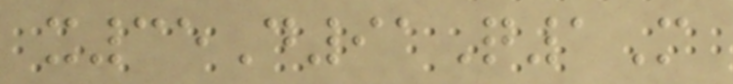x35D91Q1M
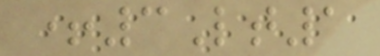+3Lt1
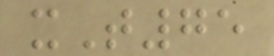xT75
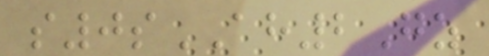s0sAH2Gz
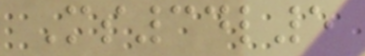Ms34l5
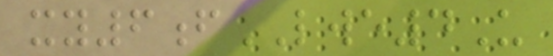xy6fLWE4U
